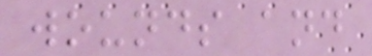wounds and
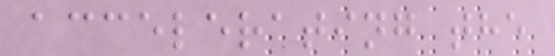accelerating the
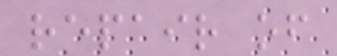repair of
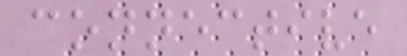connective
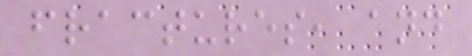fractures, and
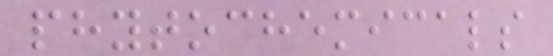phytochemicals
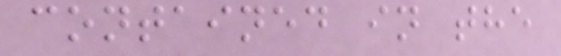contained in the
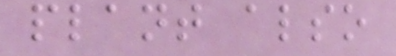plant also
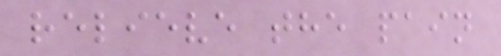relieve the pain
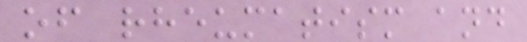of rheumatism and
